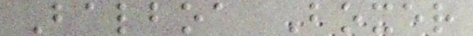Balboa Boxer
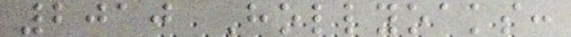2010 Hollyoaks:
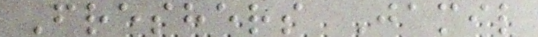Freshers Jamil
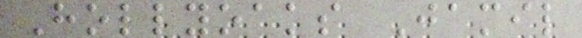Hollyoaks Jamil
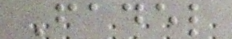Fadel
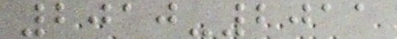2010-2011
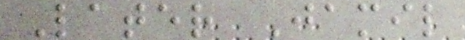Later Jamil
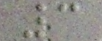3
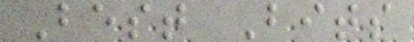Best Bits
